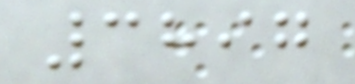3897
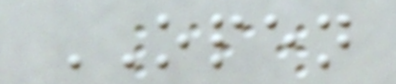OPEN
